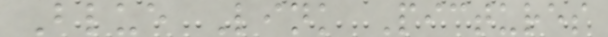Blue Link Pictures
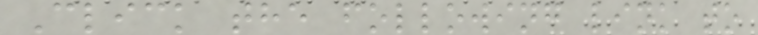Click the following link to
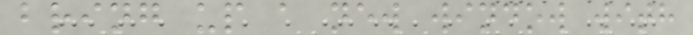bring up a new window with
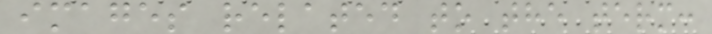images related to the term:
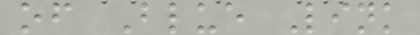of Blue Link
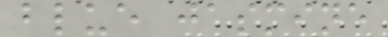blue jasmine
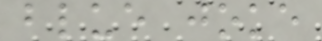blue joke
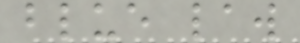blue law
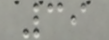39
